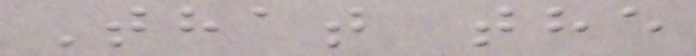That the
